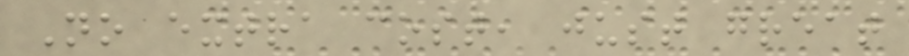No extra cost, just great
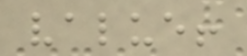value!
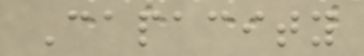Capacity
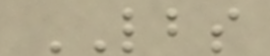LBS
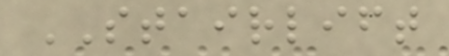STAIRLIFT
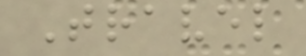Travel
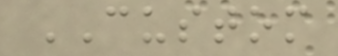CUSTOM
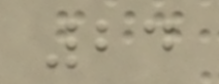24
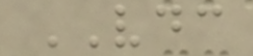VDC
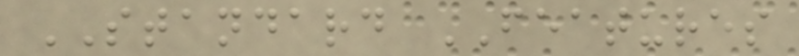STANDARD FEATURES
